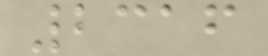2316
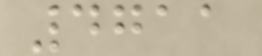4711
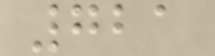721
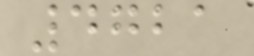4721
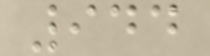944
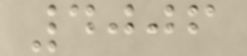4006
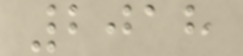2018
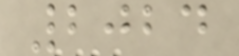2024
